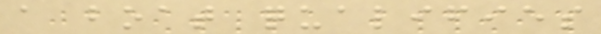a boat qualifies
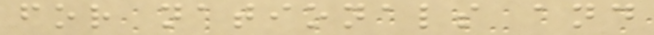for nationals and
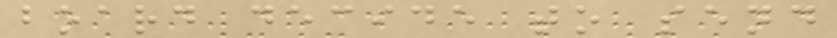board decide to send
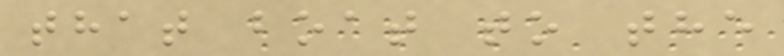that boat to the
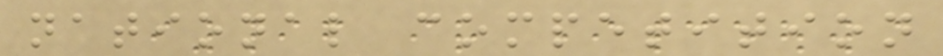national competition
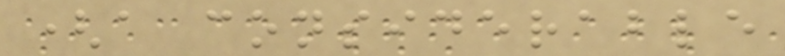(a considerable
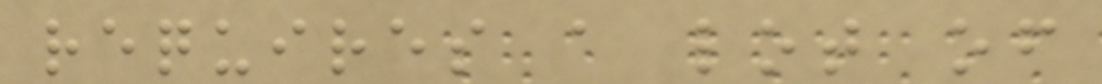requires a lot of
